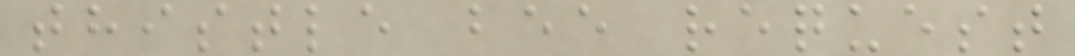thistle bee request
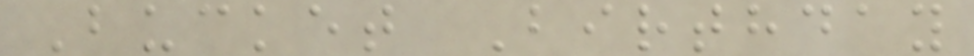Bucket Birthday
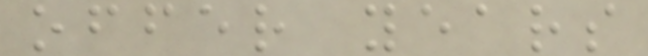offer years
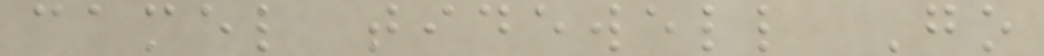camel tidewell Go
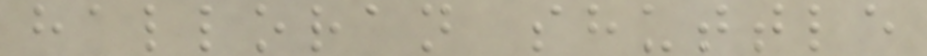halloran shuttle
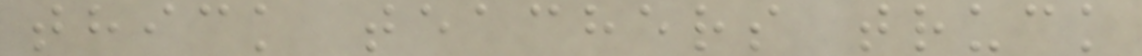thick teachers truck
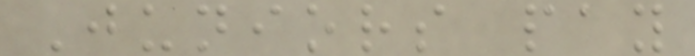Juniors pay
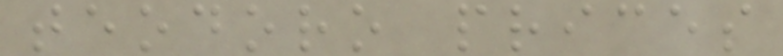teodoro prices
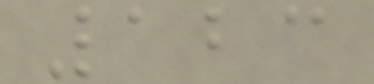123
